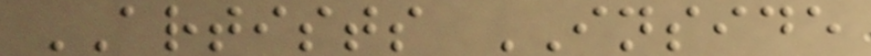ARTISTS INSIDE
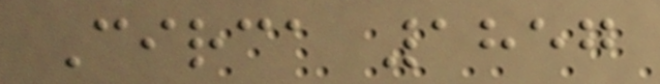Circa 1857
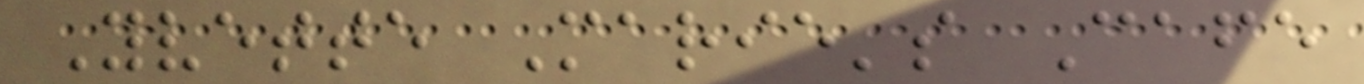Yvette Marie's Cafe
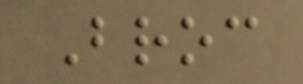Broc
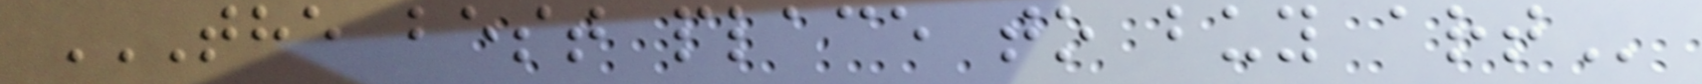THE BEST PLACE TO BUY ART
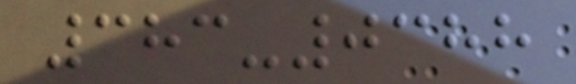383-0388
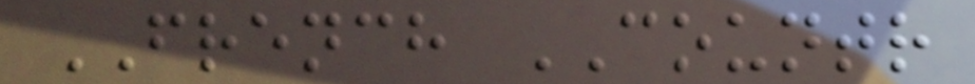FRENCH COUNTR
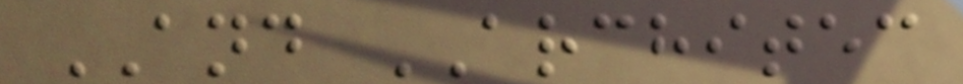AND ARCHITEC
